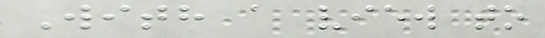With a view to
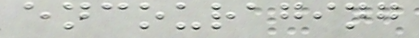encouraging
